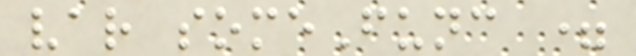var someFunc =
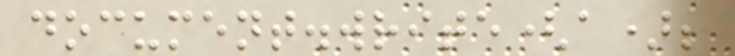document.write(a);
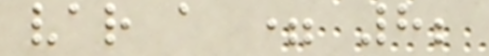var a = 8;
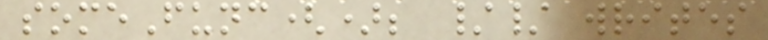someFunc(); // writes
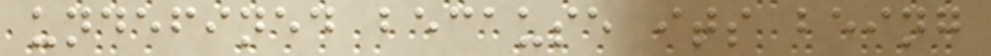undefined because its being
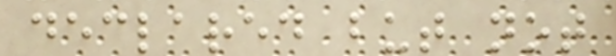declared but not
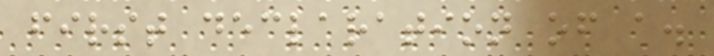first declaration of a.
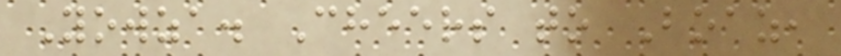Yowza. Cheers to Boaz,
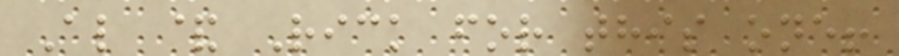Al & Rick for this one!
